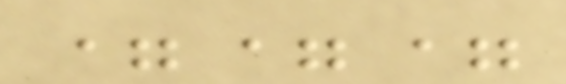===
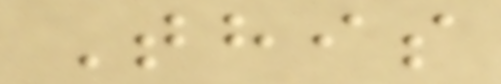This
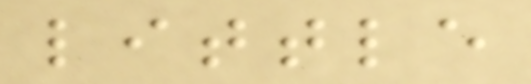little
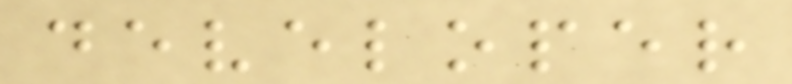developer
